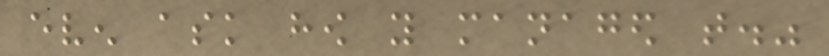even ask how you managed that."
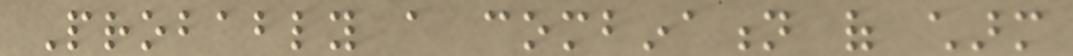Probably a combination of charm
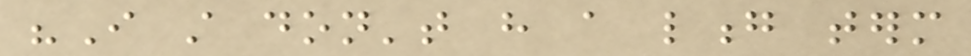"I still don't have a long term
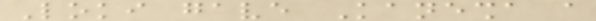Loki gave Kanesha a
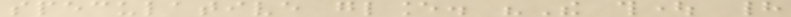speculative glance. "The thought had
